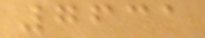7631
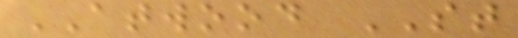ATWOOD ST
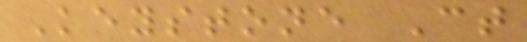Keystone Ct
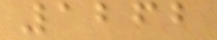1262
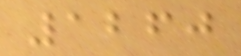1260
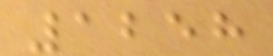1258
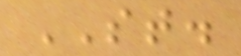ST.
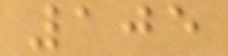105
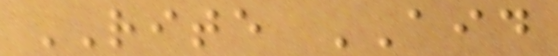RITE AID
